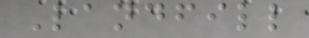Landfill
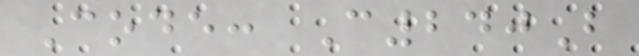Code: C240B
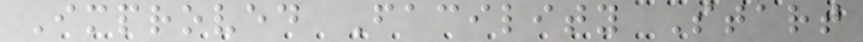Improved Facility Start
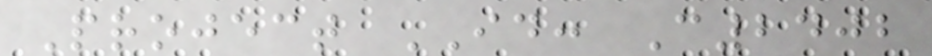Project ID: C2402
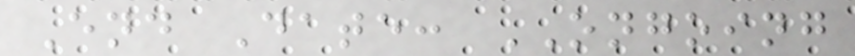End Date: ONGOING
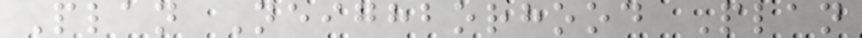Plan Neighborhood Plan
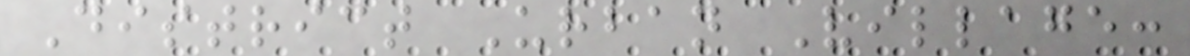District Urban Village:
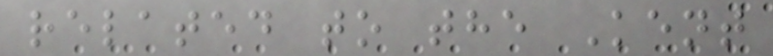related to the Kent
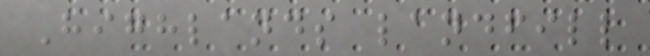Highlands landfill
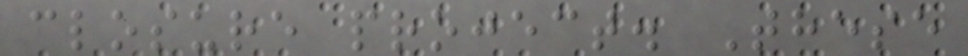closure project. These
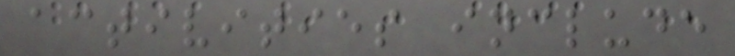activities include
